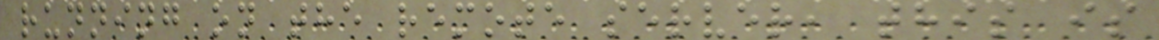running on the remote server, this is
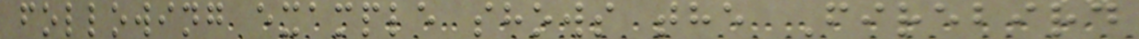following example shows the Firebird
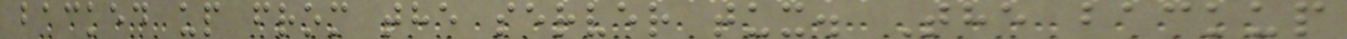backed up from the server tux. The backup
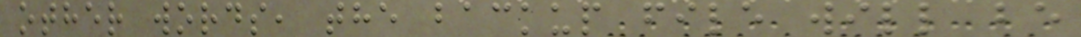other words, the backup file will be
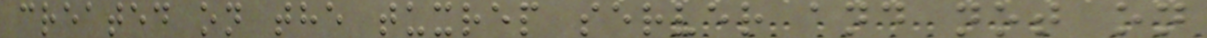created on the tuxrep server and not on
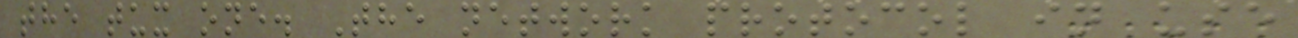the tux one. The network protocol in use
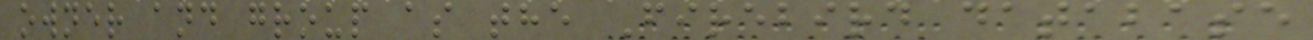owner and group as the Firebird database
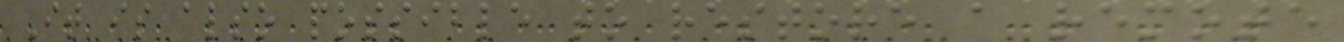It is also possible to restore a remote
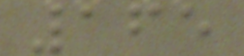165
